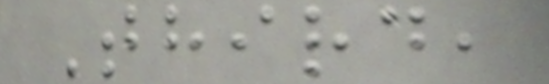Third,
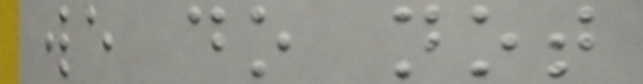we do not
